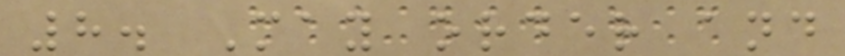8. May order and
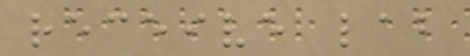receive lab
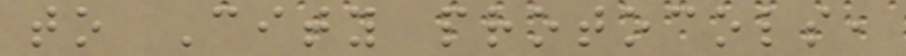to City protocols,
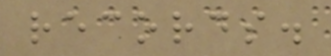records.
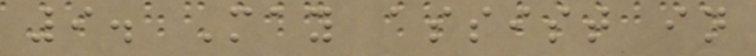9. May assist in
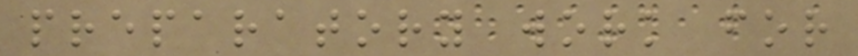preparatory work for
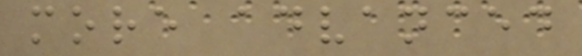more advanced
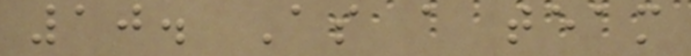10. As a team
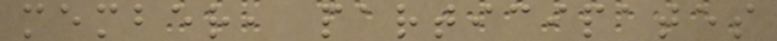member, participates
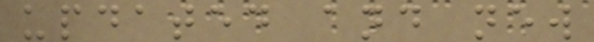updated and new
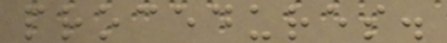procedures.
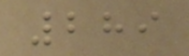289
